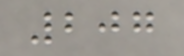207
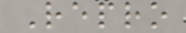Repro
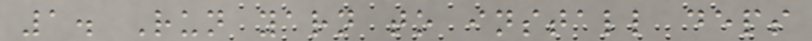1. Run yarn to install deps
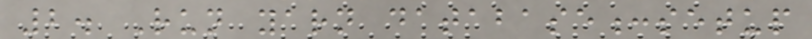2. Run yarn database:setup
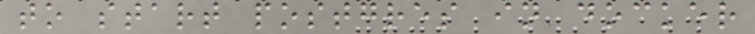to start postgres in docker
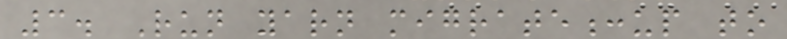3. Run yarn migrate:up to
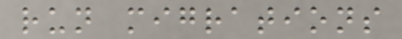run migrations
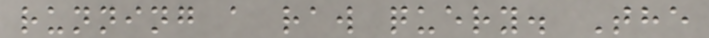running a raw query. The
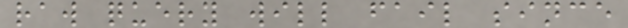raw query will fail since
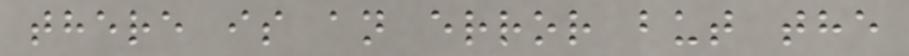there is an error but the
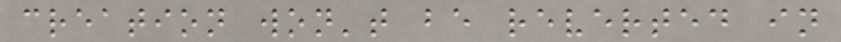creation won't be reverted in
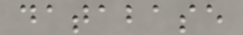database
